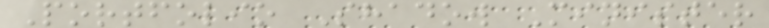Portfolio Shadow Minister
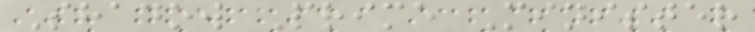Shadow Prime Minister
